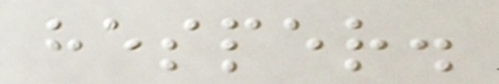hesper.
